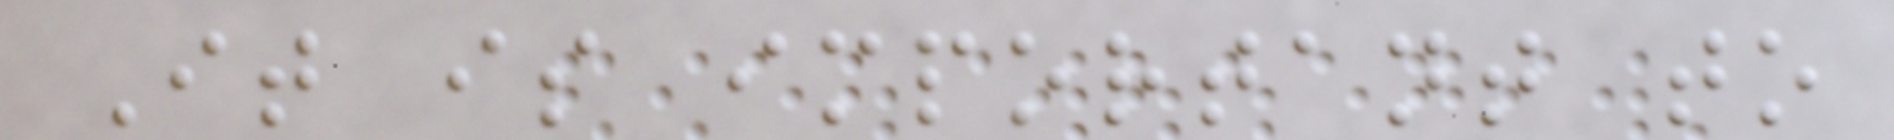It is important to
